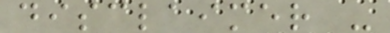disclaimer -
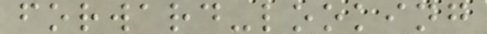forward-looking
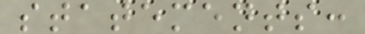statements:
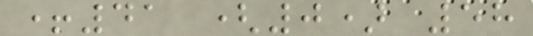+41 (0) 58
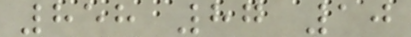858 87 10
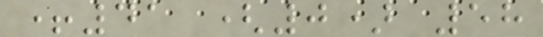+41 (0) 58
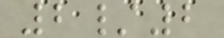2/2
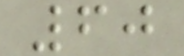60
